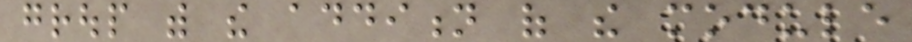group with the addition of the module
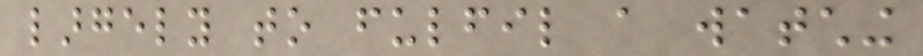largely to fulfil a watching
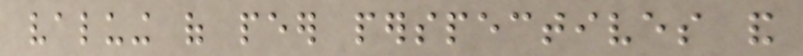valuing of peer perspectives and
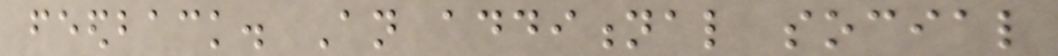feedback. An additional social
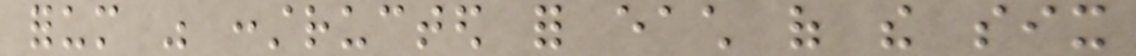forum was constructed for each of the six
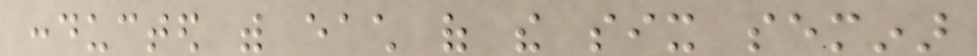conducted with each of the six seminar
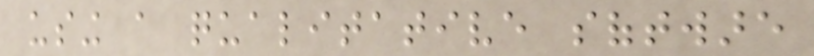using a qualitative software
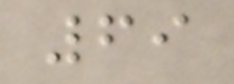69
